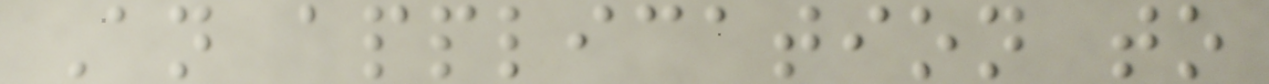An application to
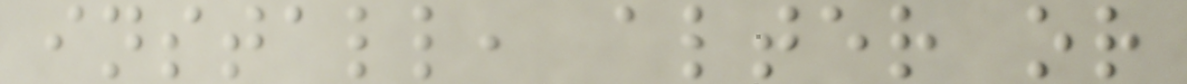install, alter or
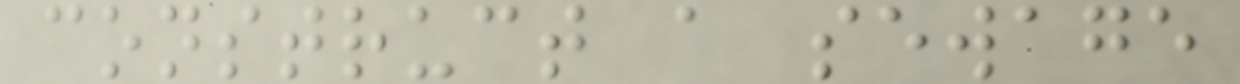construct a sewage
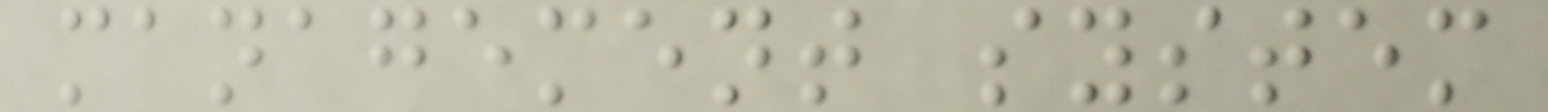management system
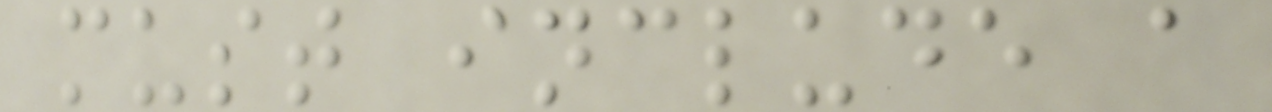must include a
